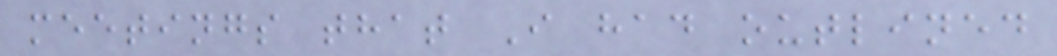meetings that I had outlined
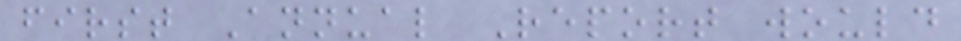first Annual Report would
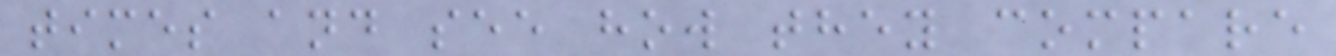times and see how they compare
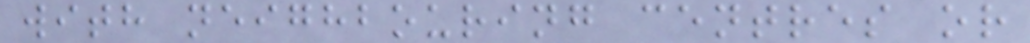with neighbouring centres or
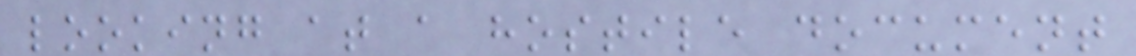looking at a hostile document
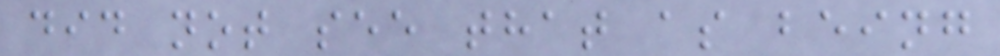did not see that as being
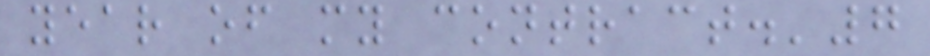year of my contract.'7
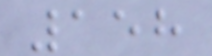158
